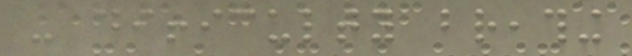- difficulty breathing
